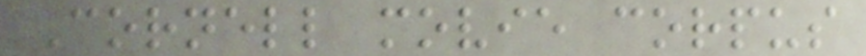Cornell movie corpus
